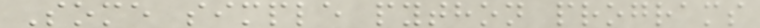Some simple python programs
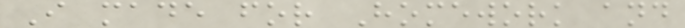I made for Homework and
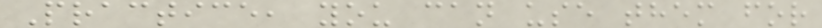Practice, you can use them for
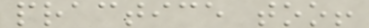practice too!
